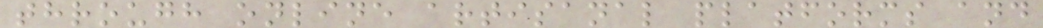through online artisanal platforms and
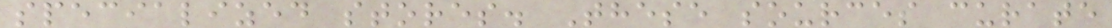specialized stores. These sources curate
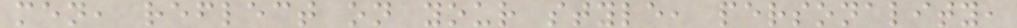men, reflect on your style, personality,
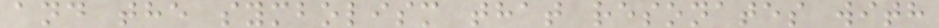and the symbolism that resonates with
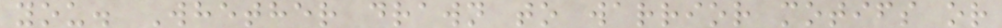you. Whether drawn to warrior motifs or
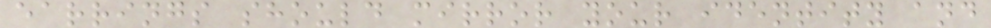earrings should mirror your identity and
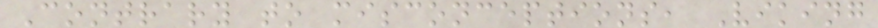Contrary to misconceptions, Viking
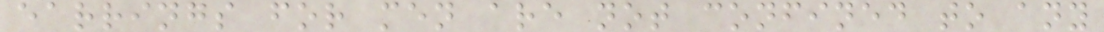earrings for men are not confined to any
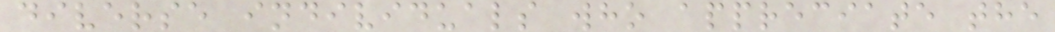diverse individuals who appreciate the
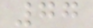77
